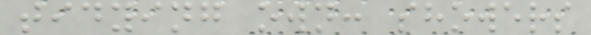tidying own: showers
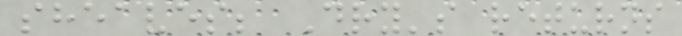sheaves; Dry's returns
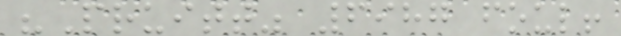"Pruitt" 6987 foul!
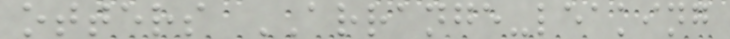otters ARRANGE-leaking
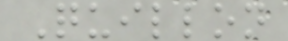Quillon
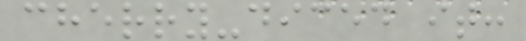cherry-diced it:
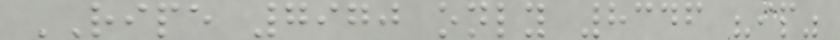RIPE 7970 only 8346 "ip"
